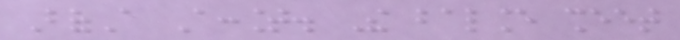BofA Account. The balance sheet
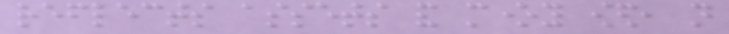reflects assets and money owed, not
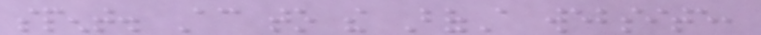spent. According to the BofA website,
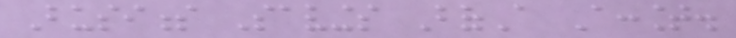Business Savings BofA Account.
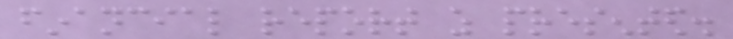financial report as presented.
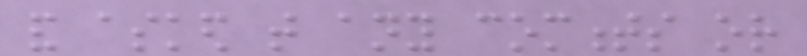and asked that any comments or
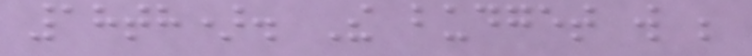18th). The budget will be
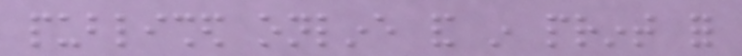published online and in print for
